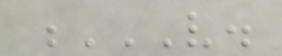V.
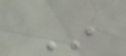In
